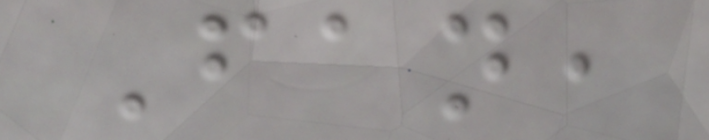Fan,
